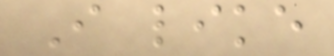I like
